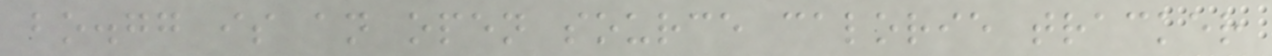bo.gg is an open source calorie tracker
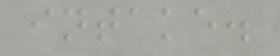intake.
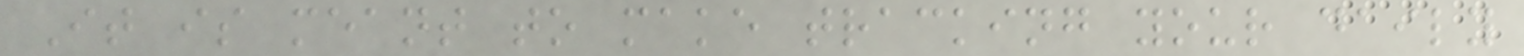It is meant to make tracking your daily
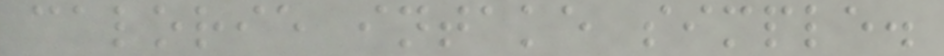calorie intake simple.
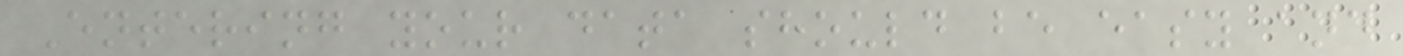Entering your data should be easy and
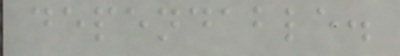dependable.
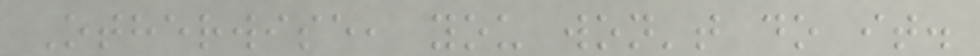Otherwise, you won't do it.
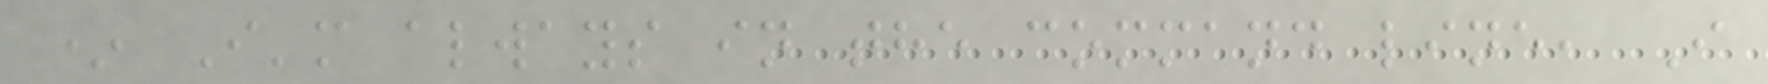* I'm always in the command line, I
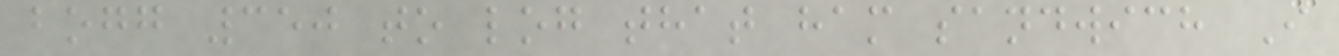bogg 350 to log that ham sandwich I
